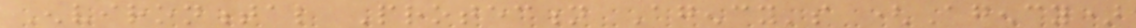Environmental Protection Agency's (Agency)
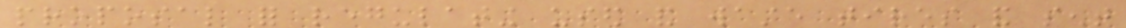proposal for regulating used and waste tires and sent
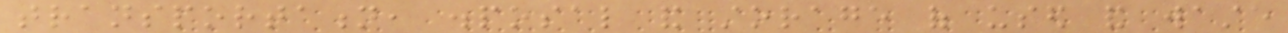transportation, disposal and storage of used and waste
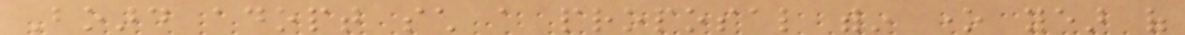Board adopt such a proposal within one year of
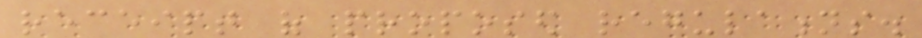receipt of proposed regulations.
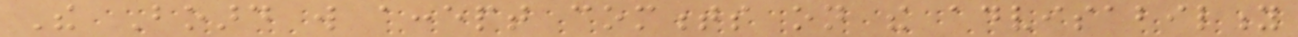The Board will accept comments on the advisability
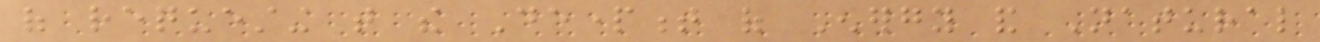of requesting that the Department of Energy and Natural
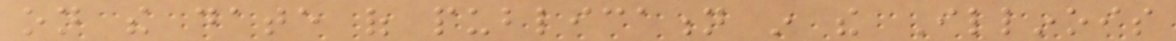on the date of publication in the Illinois
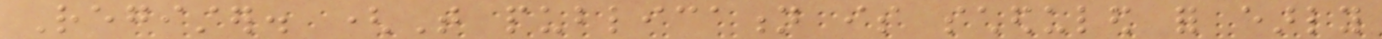Register. (That publication is scheduled for early
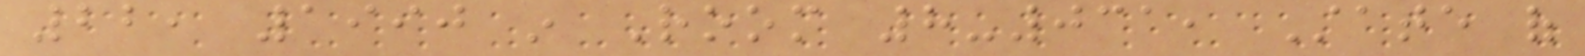22, 1990 in Room 8-031, State of
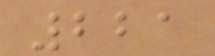221
